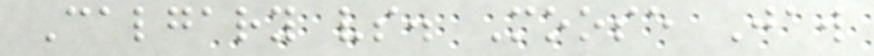Calgary vs. Moose Jaw
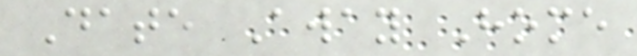Date Away Home
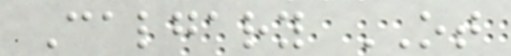Calgary OT
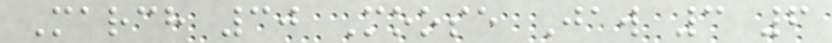March 30 Moose Jaw 3 6
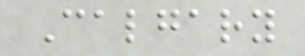Calgary
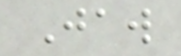Jaw
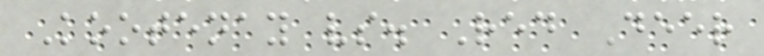Kootenay vs. Red Deer
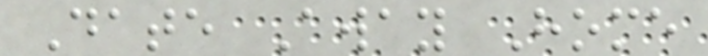Date Away Home
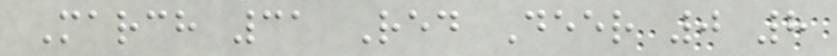March 31 Red Deer 0 8
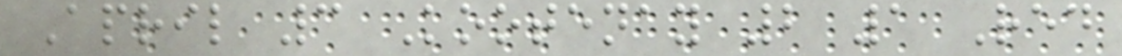April 3 Kootenay 2 1 Red
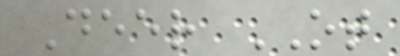Deer OT
